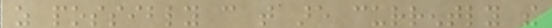as possibly can that are currently the
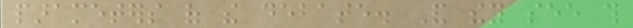parameters of the debate. And they see this
